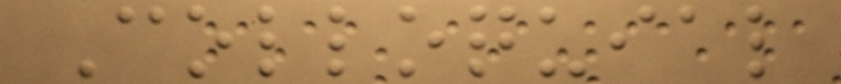Colloquial
